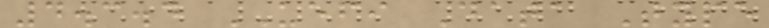4.3.4 UEFI Data Type
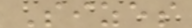Sizes
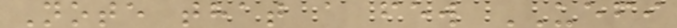Note that a few UEFI
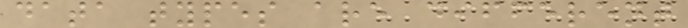data types are different
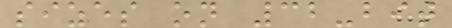sizes on 32-bit
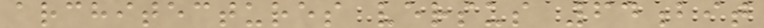architectures versus 64bit
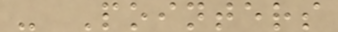- Pointers
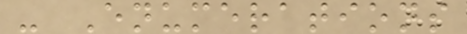- Enumerations
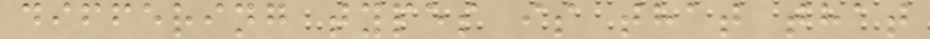differing types is that that
